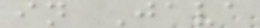in Java
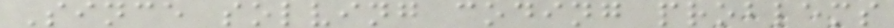Since solving coding problems
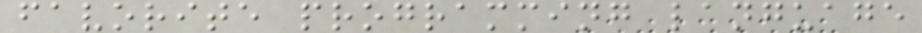favorite programming language
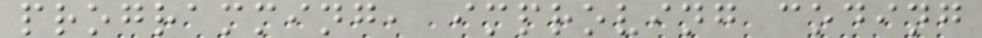programming, improving coding
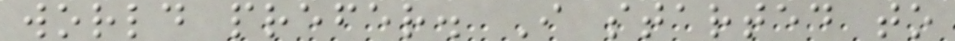world prefer. I started to
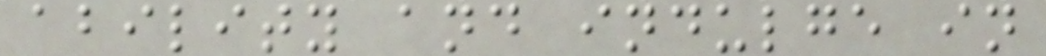ability and indulge in
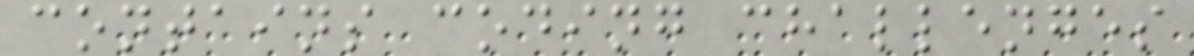contains coding challenges
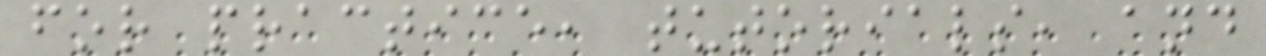for practice, tutorials, and
